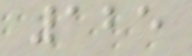125
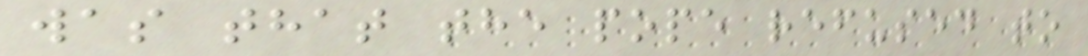was that the pope refused to
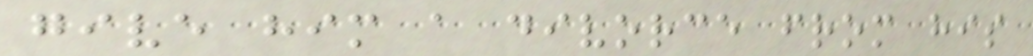give him a divorce from his
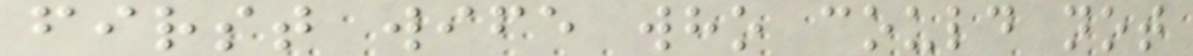first wife who could not
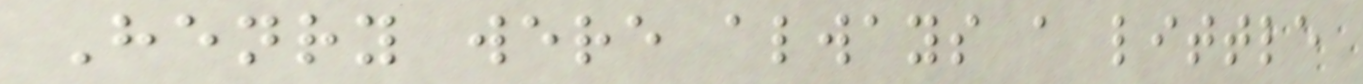Henry were always a little
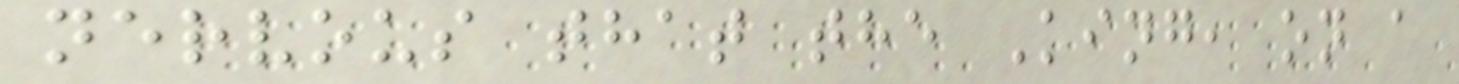nervous that the King, on a
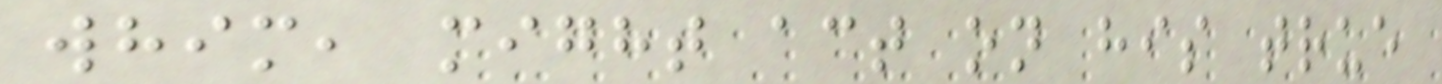whim, might act on his true
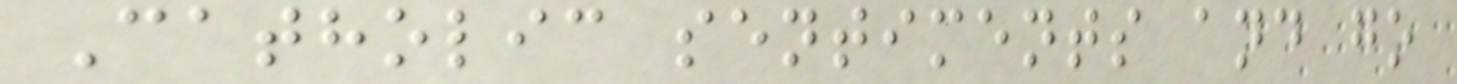Catholic sentiments and go
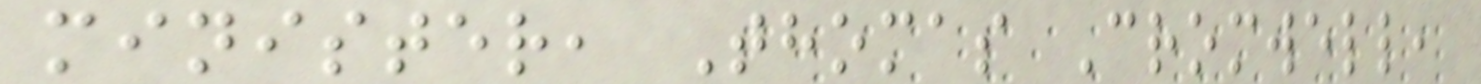minister, Thomas Cromwell,
